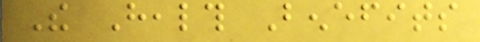The Health Benefits
